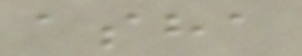asha
